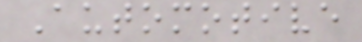Automotive
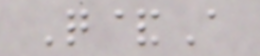Q&A
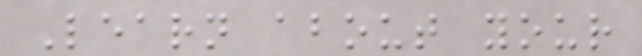Learn about your
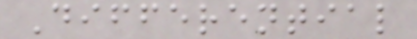Differential
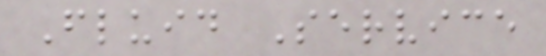Fluid Service
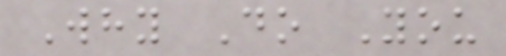Why Do You
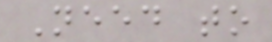Need to
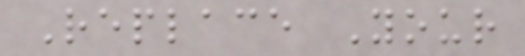Replace Your
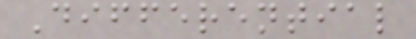Differential
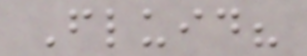Fluid?
